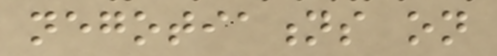negotiations on
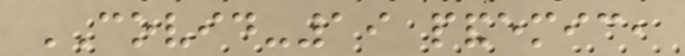COVID-19 pandemic,
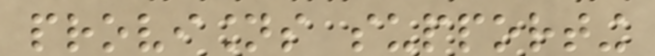provisions supporting
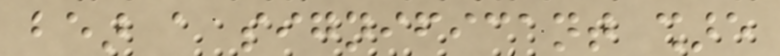bear a significant share
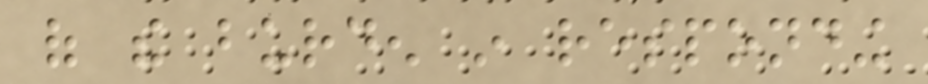of the burden in responding
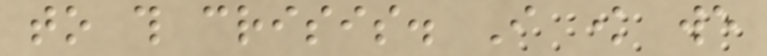to this crisis. I know we
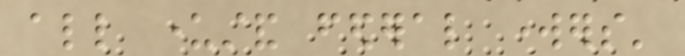all understand federal workers'
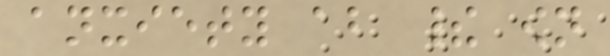anxiety about their own
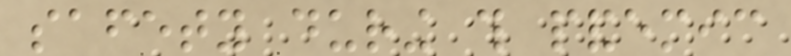safety during this pandemic
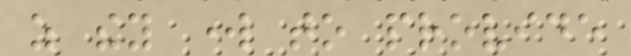as they work to provide
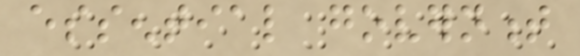essential government
